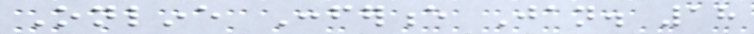Online Conference Jan. 18
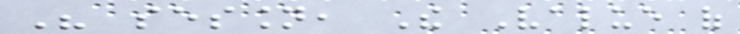His session, The Value of
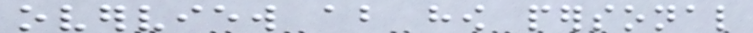overview about how personal
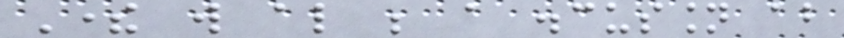There will also be a discussion about
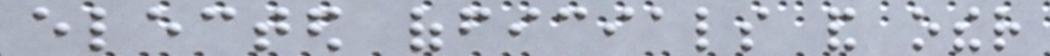elected officials and other
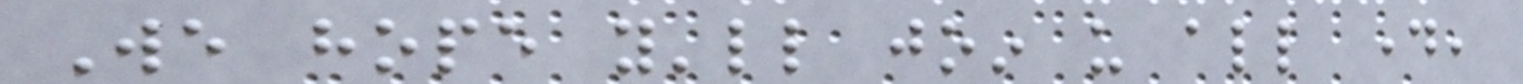We hope you'll join us all day,
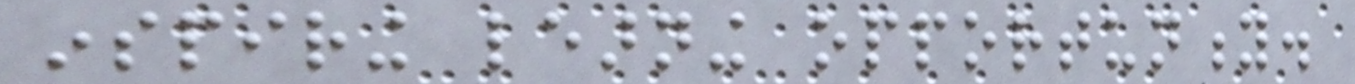inspiring learning opportunity.
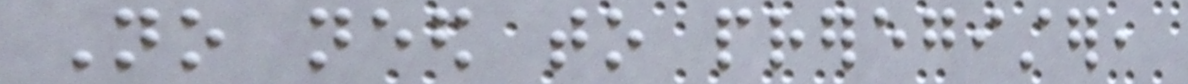No need to preregister,
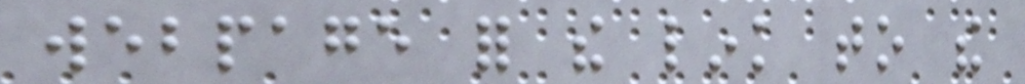webpage for the link to the
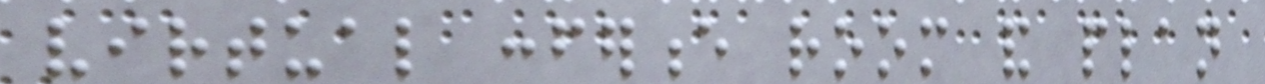virtual conference room and plan
